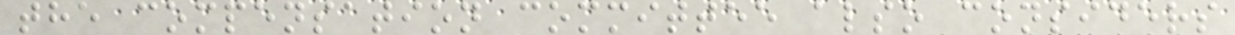the compensation committee also considers
